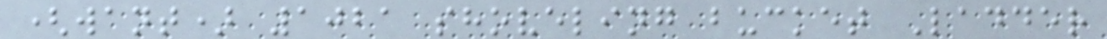(want) 1021 shoveling bucket Ladder
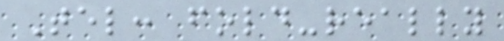Tel: fold-really
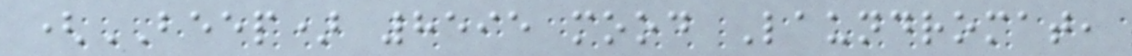(BEEP) 8595 mood Laundromat,
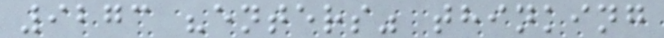9273 "enters" thinking
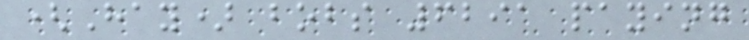(Hay) bobs 6291 paying
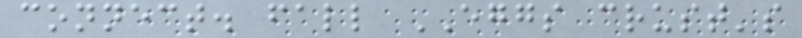connect. fall EGGS crust's
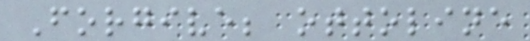Forgive; ottoline
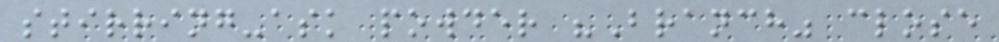stirring-ask powder "Branch" close
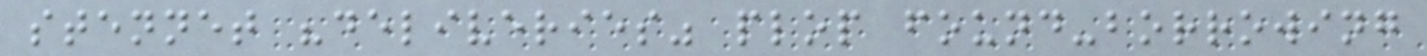stennet "deliveries" plop found-borrowing
